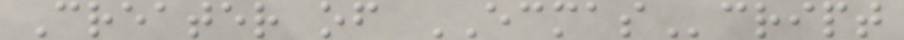Creater of ECMAScript
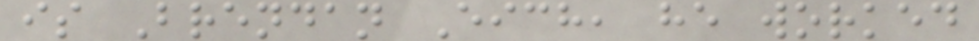is Brendan Eich, he worked
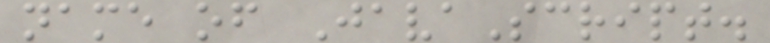name of JavaScript.
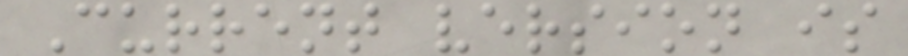Current version is
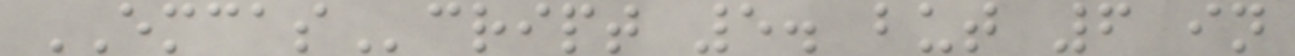EMCAScript 5. but 6 in
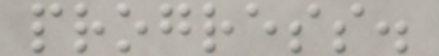progress.
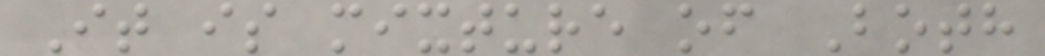It is mixture of Both
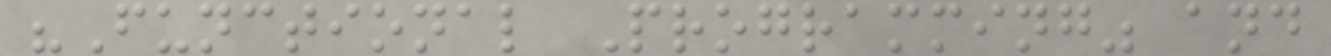"Functional Programming" and
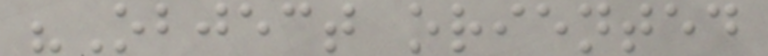"Object oriented
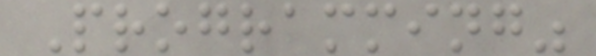Programming"
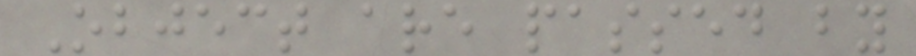Object are passed by
